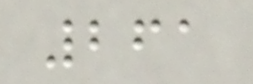261
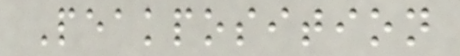Peakposition
